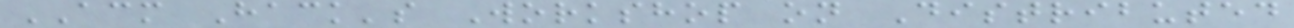ACM Hack's Workshop on Distributed
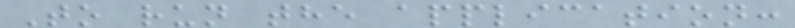To run the application:
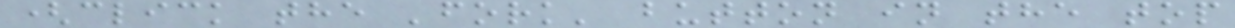(click the 'fork' button in the top
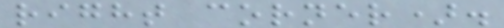right corner).
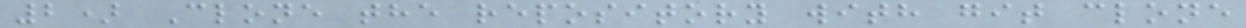2) Clone the repository with git clone
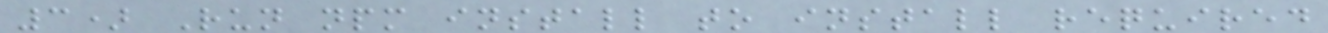3) Run npm install to install required
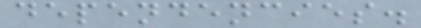dependencies.
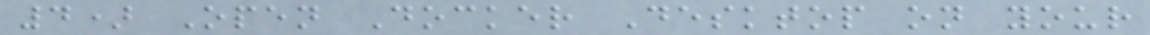4) Open Docker Desktop on your
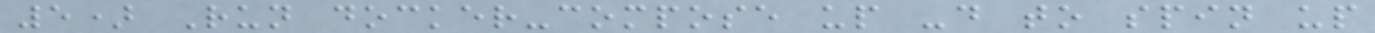5) Run docker-compose up -d to spin up
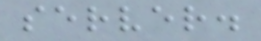server.
